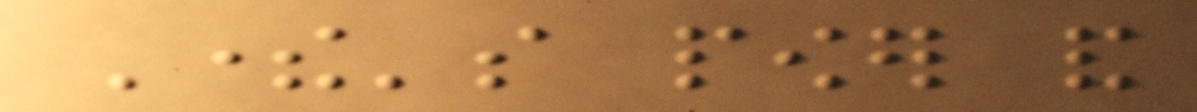There's power and
